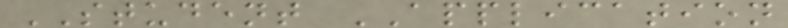STUDENT APPLICATION
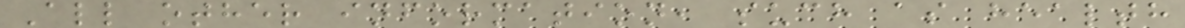All other information, such as health
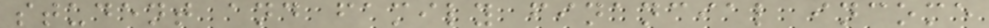student and family financial income
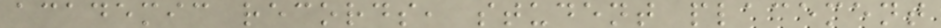academic records, student placement
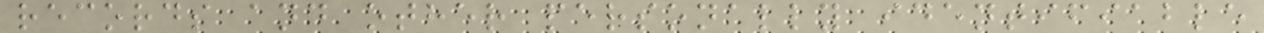records and other personally identifiable
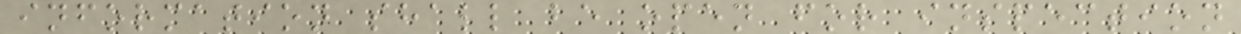information shall be open for inspection
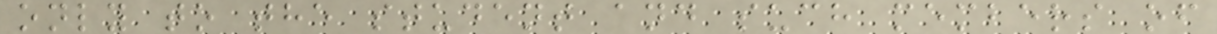only to the student and such members of
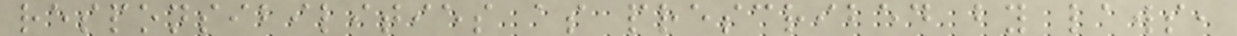responsibilities as prescribed by laws,
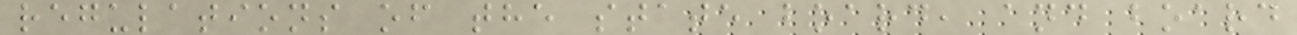regulations of the state board, and board
